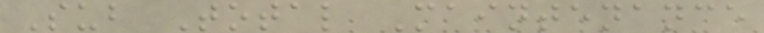Sub Total Maintenance
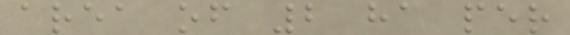area of 2 ha per
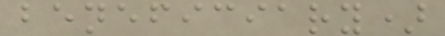beneficiary)
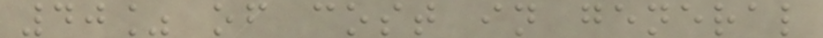40% of cost in general
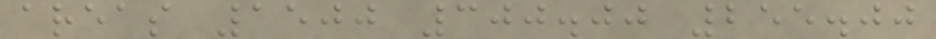areas 1500 300.00 255.00
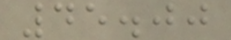45.00
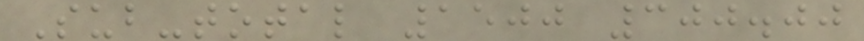Sub-total 1500 300.00
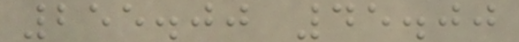255.00 45.00
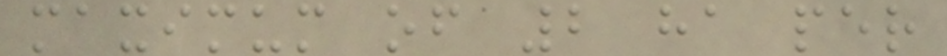maximum of 2 ha per
